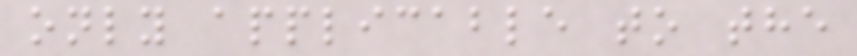only applicable to the
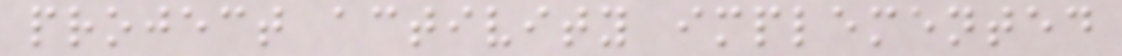project activity implemented
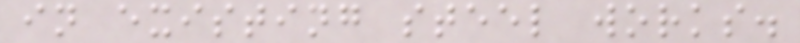in existing steel works.
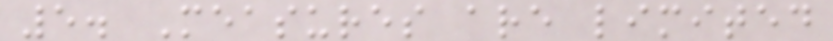5. Measures are limited
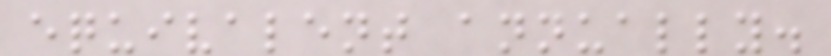equivalent annually.
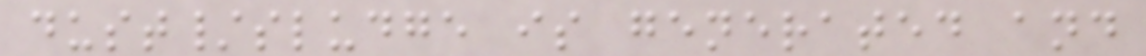dust/sludge is generated and
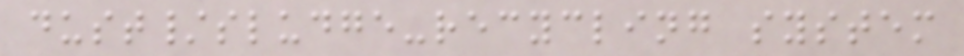dust/sludge-recycling system
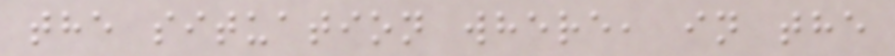the situation where, in the
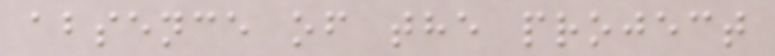absence of the project
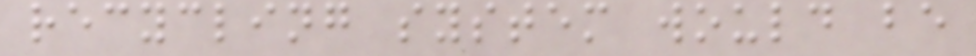recycling system would be
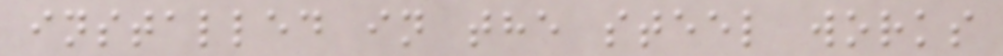installed in the steel works
